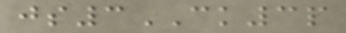js3CK3p
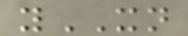yXN
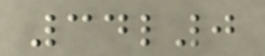34l0
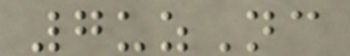7uzNc
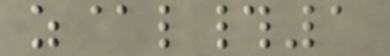z@l#1
